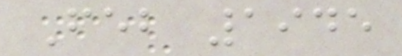Feb 1945
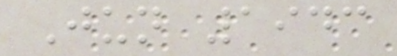Jun 1943
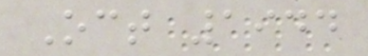Oct 1944
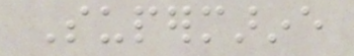Supermarine
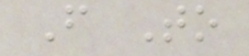From To
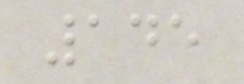145
